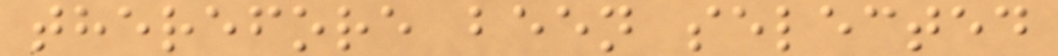therefore been selected
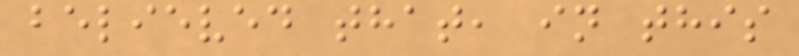believed that, in this
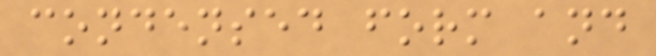condensed form and
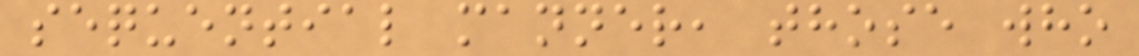sequential manner, those who
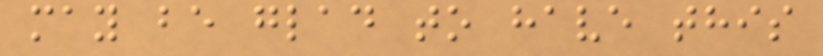may be glad to have this
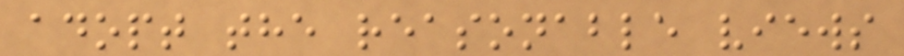adopt the reasonable views
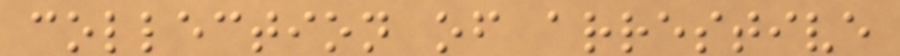collection of arrestive
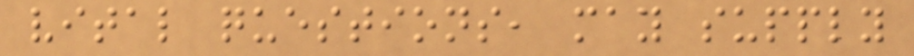vital questions, may supply
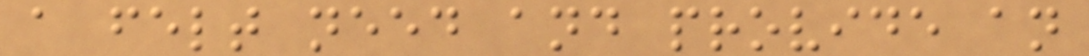a felt need and provide an
